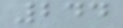244
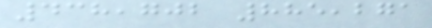438,702 885,271
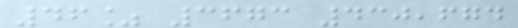46% 3673 430,674
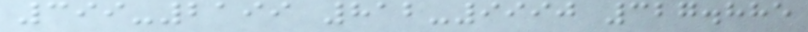399-2199 812-9990 327.885
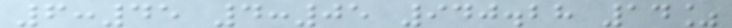6:45 4:05 940.28 14%
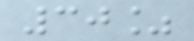30%
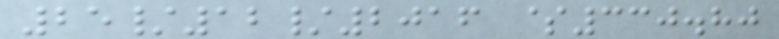25/12/2016 $330.80
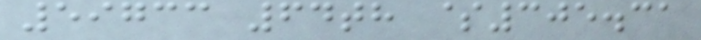59733 64th $305.31
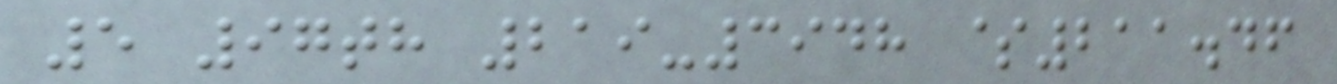5 97th 219-3948 $211.46
